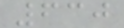630
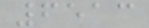6513
